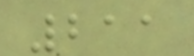211
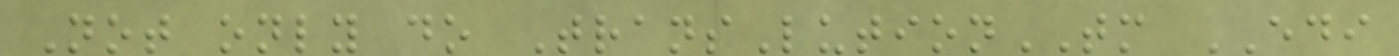Not only do TransLutionTM EDI
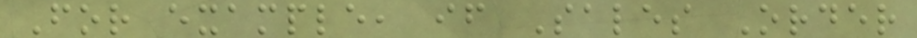For example, if Sales Order
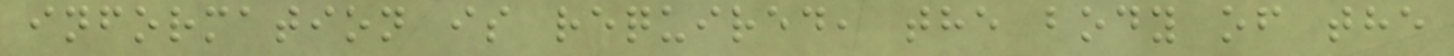information is required, the body of the
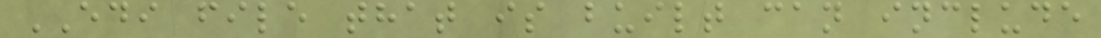EDI file that is built can include
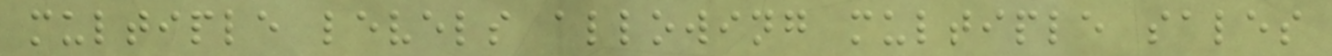multiple levels allowing multiple sales
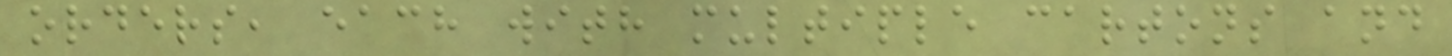orders, each with multiple cartons and
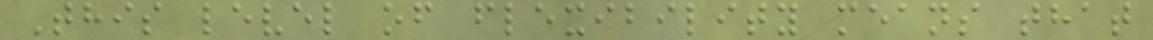This level of flexibility means that
